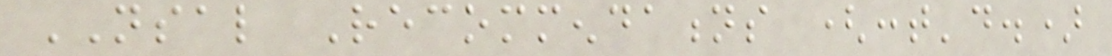NSAL Recommendations (cont'd.)
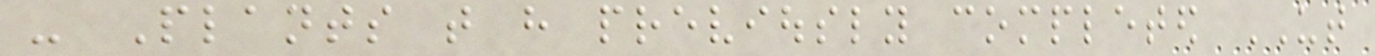- Plants that have previously completed UT
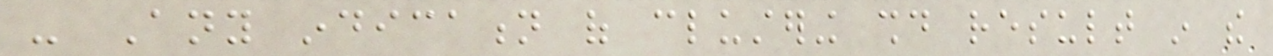- Any indication of clustering should result in the
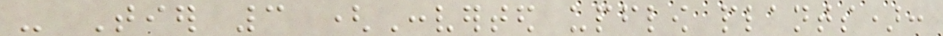- Tier 3 (Converted upflow plants):
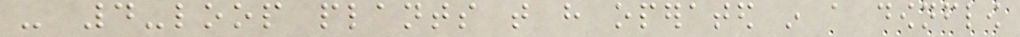- 4-loop plants that have operated in a downflow
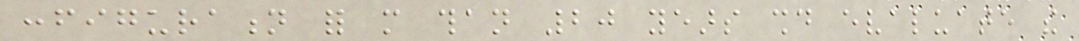configuration for more than 20 years should evaluate the
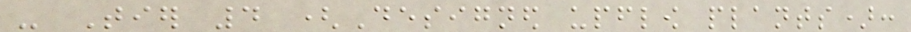- Tier 4 (Designed upflow plants):
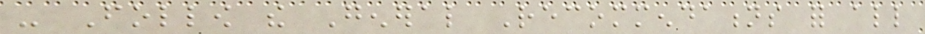- Follow the General Recommendations for all
